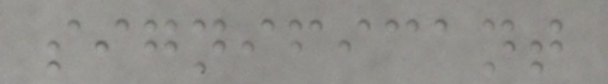significant
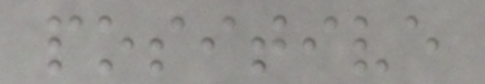positive
